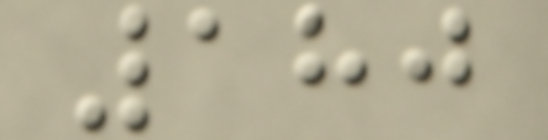180
